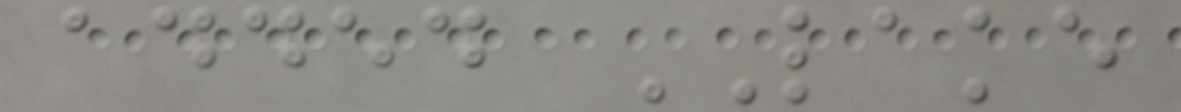added LAKE
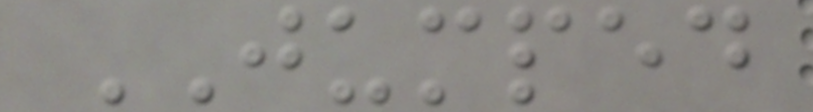JUMPED
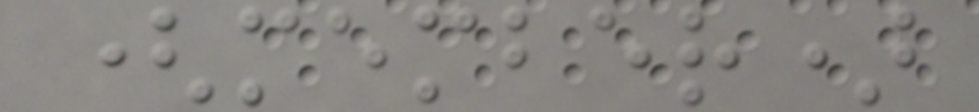(member)
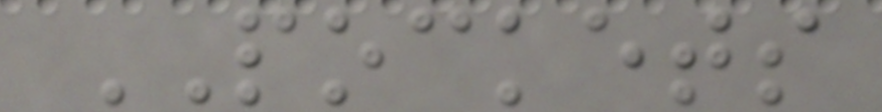POCKETS
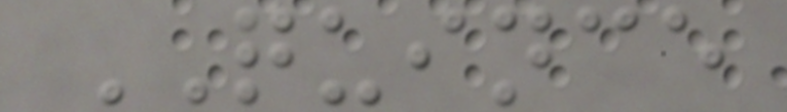QUINCE
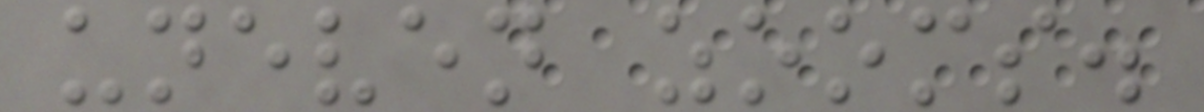uneven zooms.
